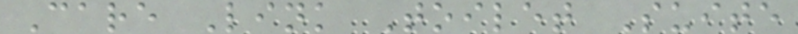Care Link Toilet Suite
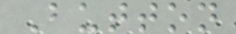Button
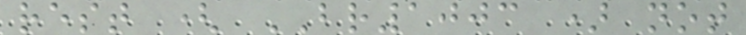rest ( BR1003 ) not
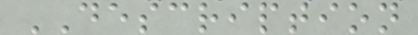DESCRIPTION
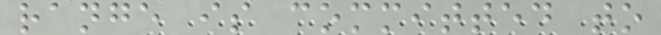range is committed to
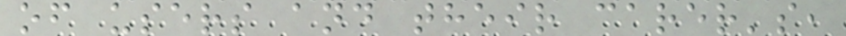of users and their carer's,
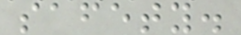safety.
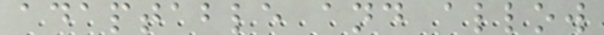adaptable and allow
